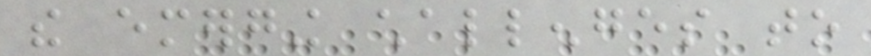the emerging challenges to
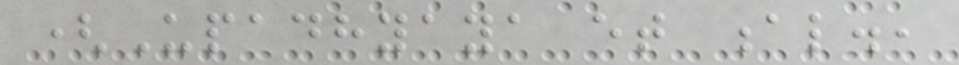(Upadhyaya et al.,
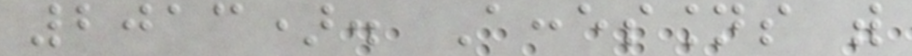2013). Accessions with
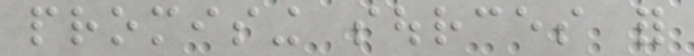promising sources for
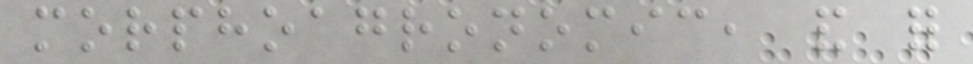morphoagronomic, and for
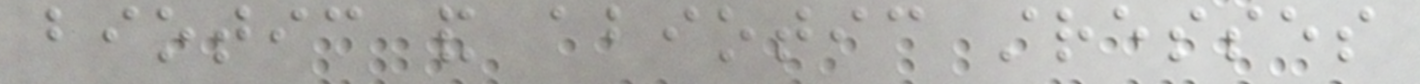biotic and abiotic stresses
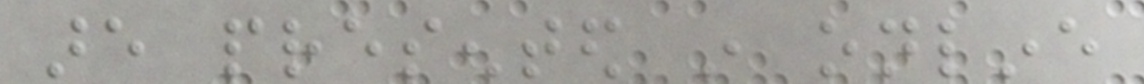are presented in online
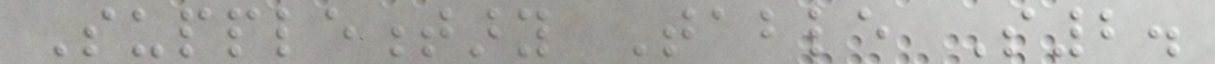Supplementary Table S2.
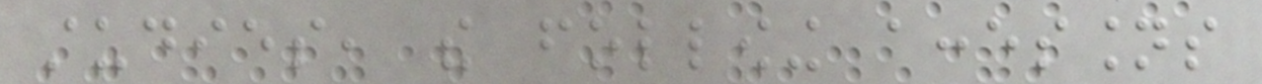studies, the following accessions
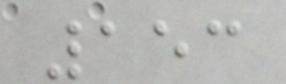153
